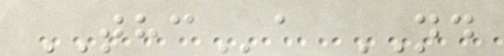THCa ND
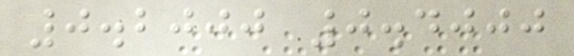0.2000 0.4000
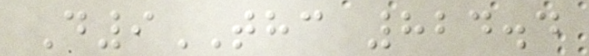D9THC 824.4
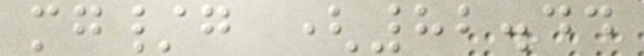mg/g (82.44
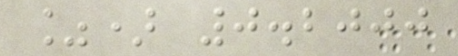%) 0.2000
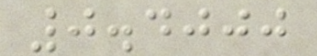0.4000
